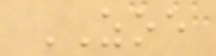ZOE
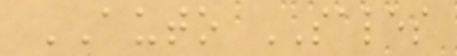AUTO SALES
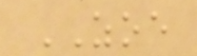ZOE
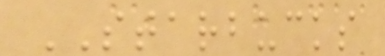STARBUCKS
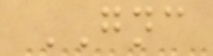GNC
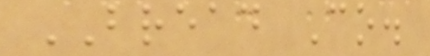BREAD Co.
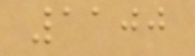1100
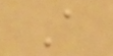A
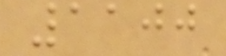1100
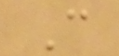C
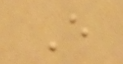E
